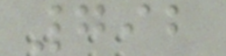792
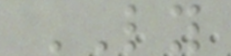LY
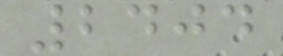2404
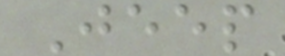Jeep
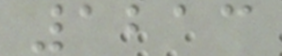1213
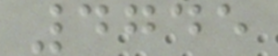4745
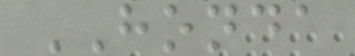HONDA
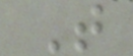T
